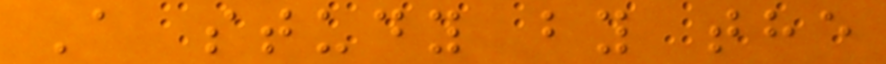A study by the
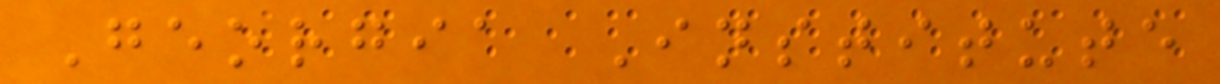Georgia Institute
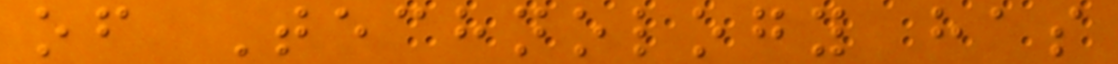of Technology has
